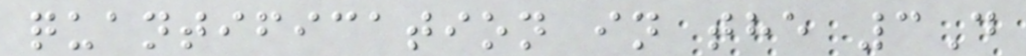quantification in the 3D
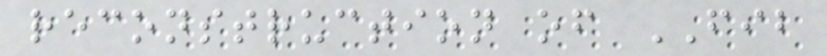reconstruction of FIB
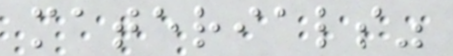materials"
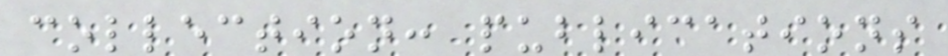collection: publications
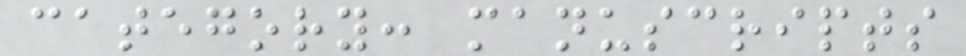category: manuscripts
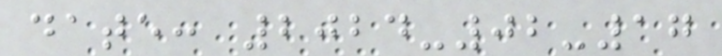date: 2024-02-17
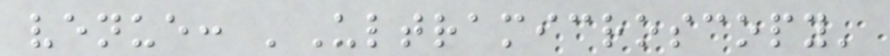venue: 'Ultramicroscopy'
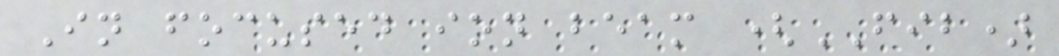In focused ion beam (FIB)
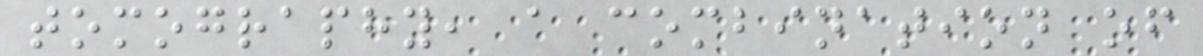tomography, a combination of
